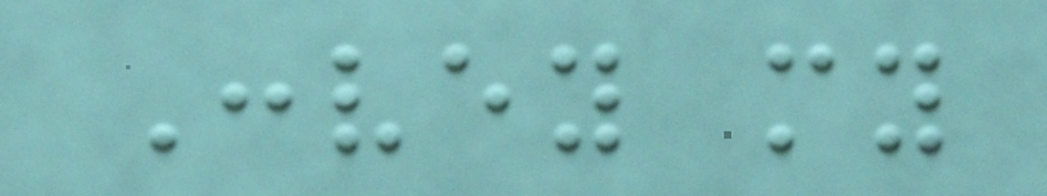Convey my
